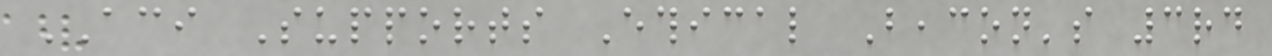ACI Supports Ethical Beacon's 3rd
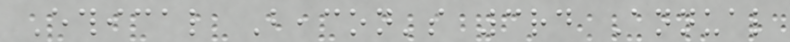Ethical Beacon's 3rd Annual
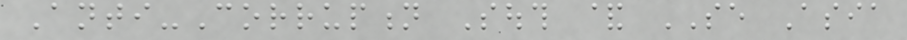Anti-Corruption South & SE Asia
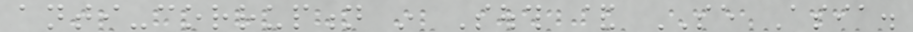anti-corruption in South & SE Asia.
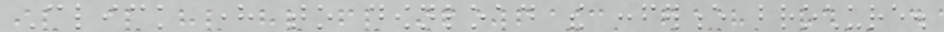Click here to download the conference brochure.
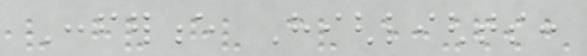Conference Highlights:
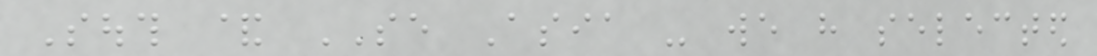South & SE Asia - we have selected
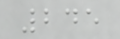245
